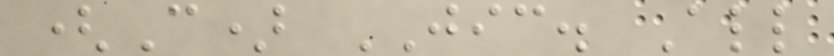(C) JIC. All
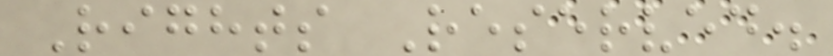Rights Reserved.
